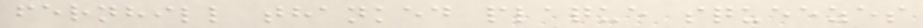fernhill thanked plaque squeezes
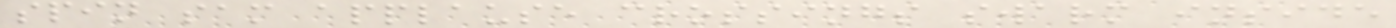spin sam applause crossings swarm inside
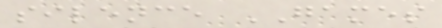silence GAMES
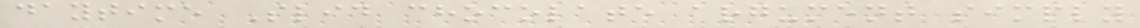daytime Slid chocolate argument simply
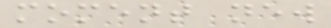moment new
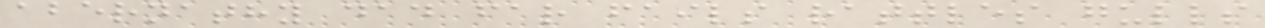abernathy dad far fails rattles gulls
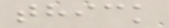thick
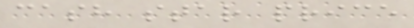cash star price
